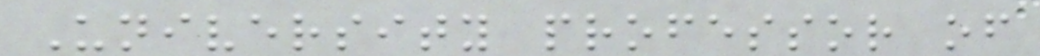University professor of
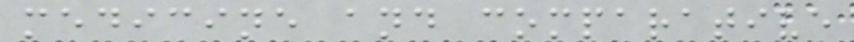medicine and comparative
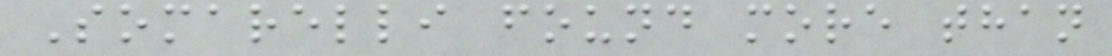Somarelli found more than
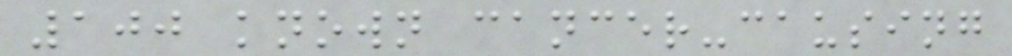100 known cancer-causing
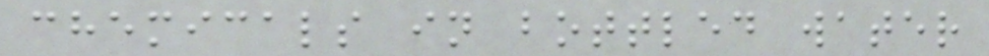chemicals in bottled water
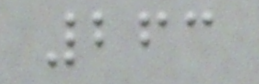263
